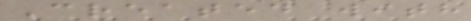Created with
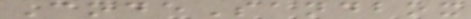CodeSandbox
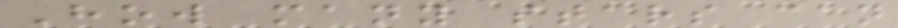How many stars can
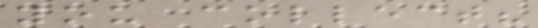you collect?
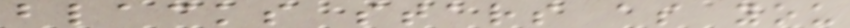blacks stars as you
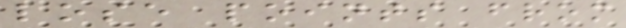lose points from
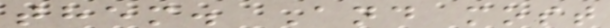them. And most
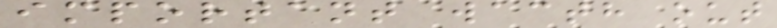important wacth out
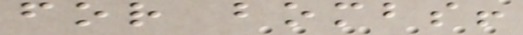for bombs!
